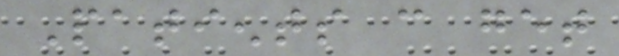Patients can get
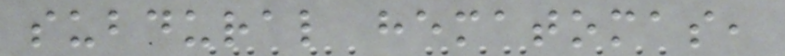subdural hematomas,
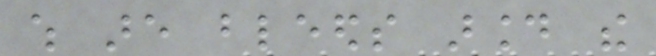which are bleeds around the
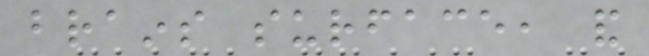brains surface, and
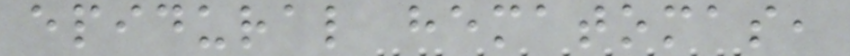epidural hematomas,
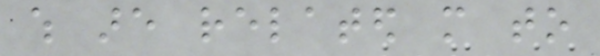which are related more to
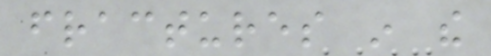fractures in the
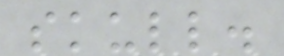skull.
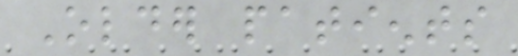Older patients
